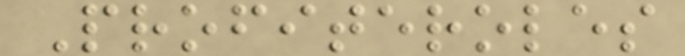Profiteroles
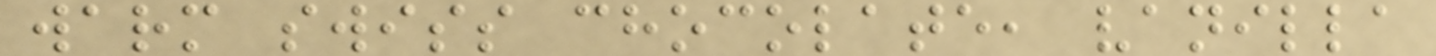warm swiss chocolate, vanilla
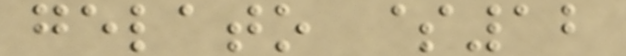gelato $12
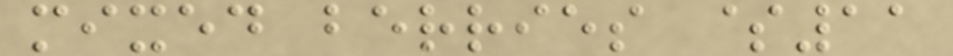mixed berries $11
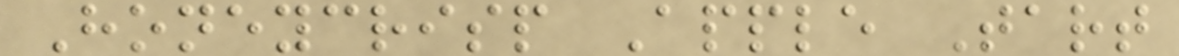Honeycrisp Apple Tart
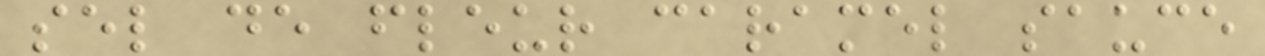sel de fleur caramel sauce
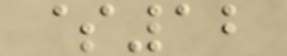$12
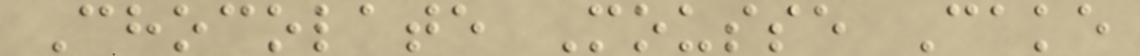Chocolate Mousse Cake
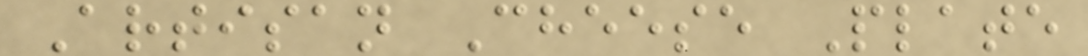Artisan Cheese Plate
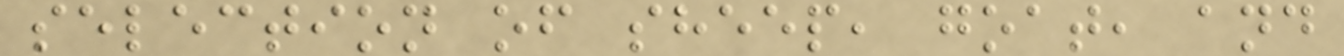selection of sheep, goat, and
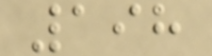198
